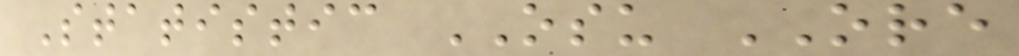Statistic OSU ORE
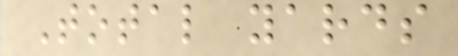Total yards
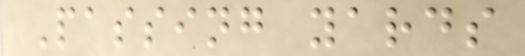Passing yards
